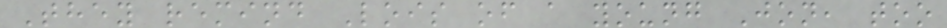They remind Lois of a young Jon, too
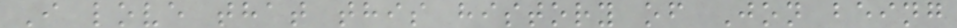I love that this history of Jon being
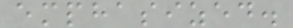emphasized.
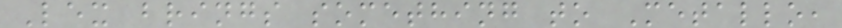Lex brings something to Metallo,
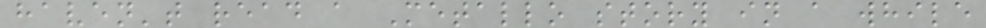haven't read a Metallo story in a while
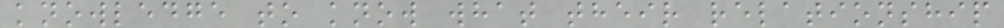knowledge to know what their relationship
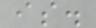is.
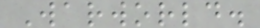Warworld.
